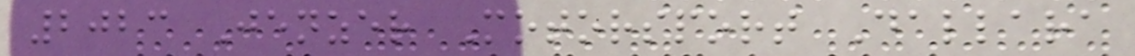2023 Jenzer Motorsport Dallara
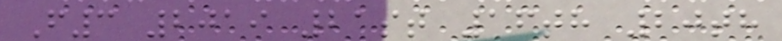F3 2019 21st 16th 20th
